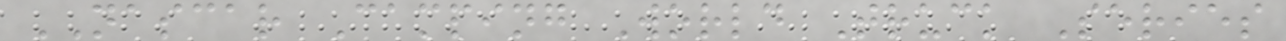NASCAR Camping World Truck Series
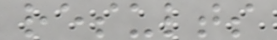results
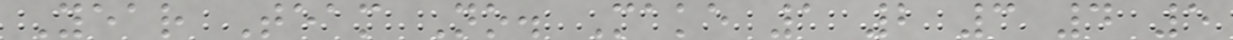Year Team No. Make 1 2 3 4 5
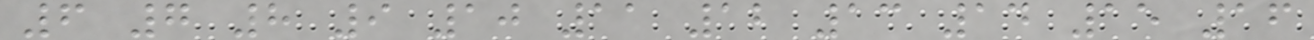6 7 8 9 10 11 12 13 14 15 16
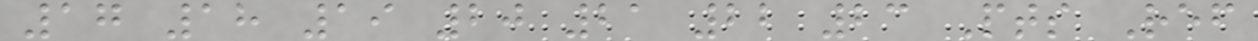17 18 19 20 21 22 23 Pts Ref
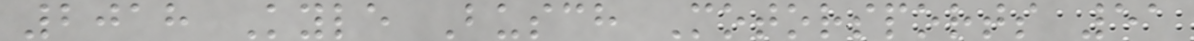2018 Kyle Busch Motorsports 51
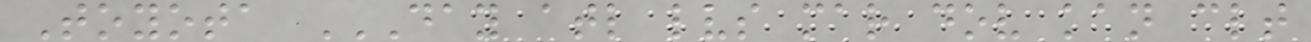Toyota DAY ATL LVS MAR DOV KAN CLT
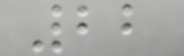22
